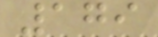179
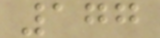177
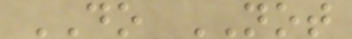DO NOT
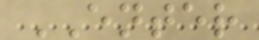ENTER
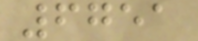6751
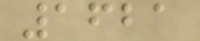1621
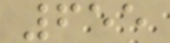655
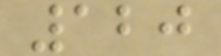120
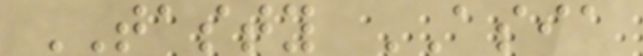TASTY ASIA
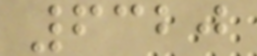6320
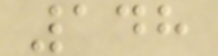148
